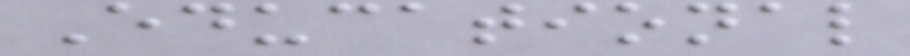Educational
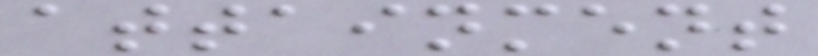attainment
